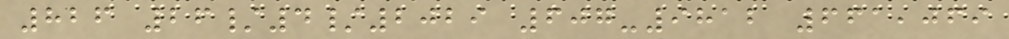826 26/4/2029 607-9812 661,069
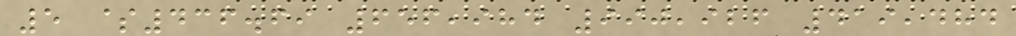5 $436.69 656,984 990,926 419,484
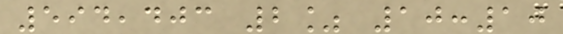594,403 2% 10:10
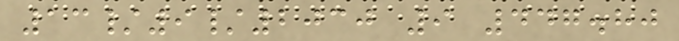13/9/2030 9 447.80
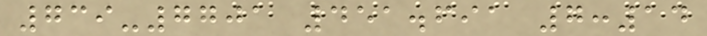739-7701 451.691 7:14
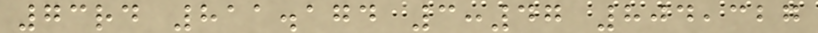73rd 811.174 3:47 804,327
